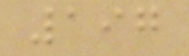197
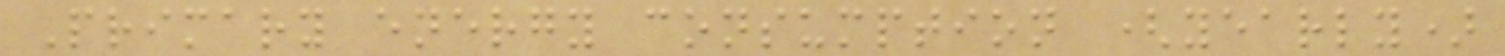Primary energy consumption (yearly)
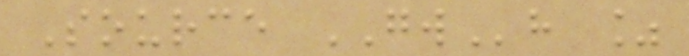Source GWh %
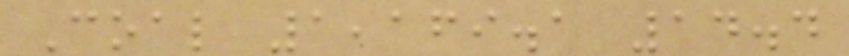Coal 1,169.1 14.4
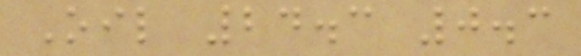Oil 24.3 0.3
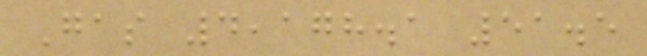Gas 4,178.1 51.5
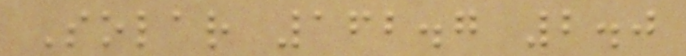Solar 162.7 2.0
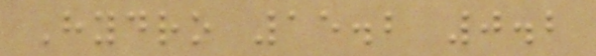Hydro 15.2 0.2
